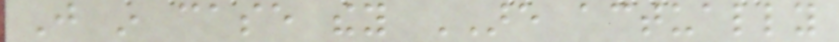Just in case they ARE actually
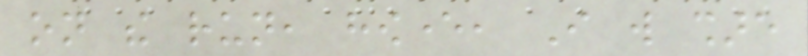on the run, however, I will share
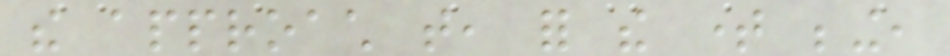the approach that, for the time being,
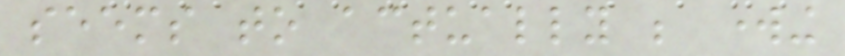seems to actually be working
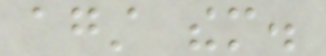against them.
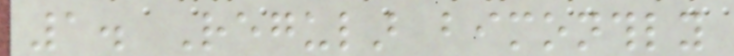1. Regular bimonthly
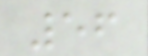56
